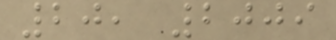20, 2009
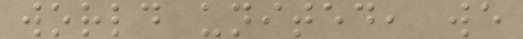world united, we
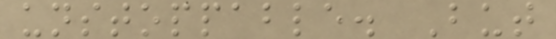unstoppable. But
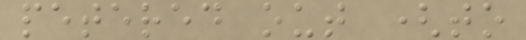petered out (to
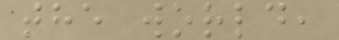the world,
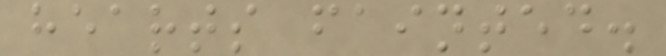hearts fainted.
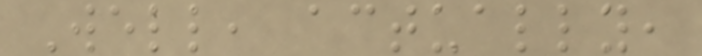Well, actually,
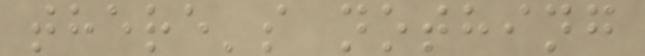there's nothing
